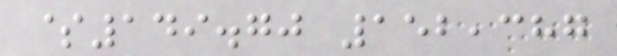$149.70 152,387
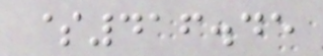$416.45
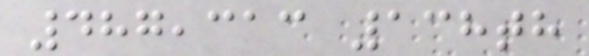487,313 138th
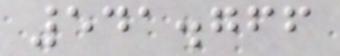541.766
